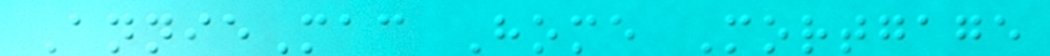AnnieMac Home Mortgage
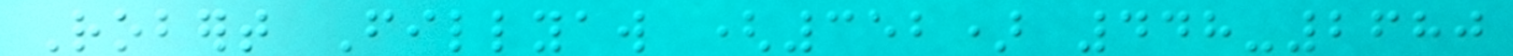Robert Fillyaw (352) 448-2680
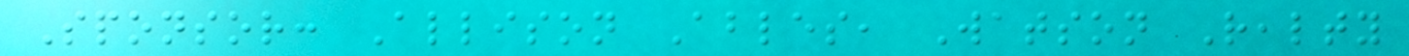Sponsor: Allison Ables, Watson Realty
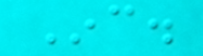Inc.
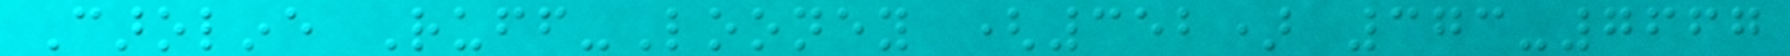Caroline Ruff-Looney (352) 373-7667
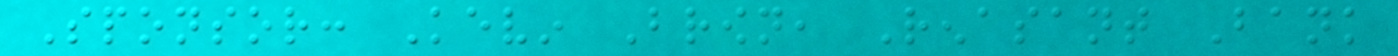Sponsor: Kevin Brown, Renasant Bank
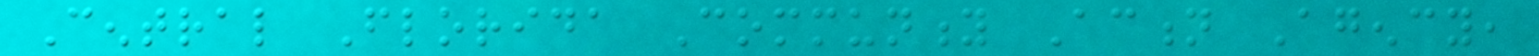Central Florida Community Action Agency,
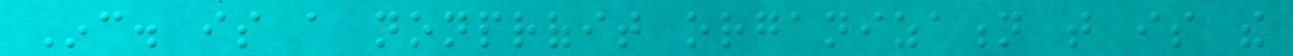Inc. is a nonprofit organization that is the
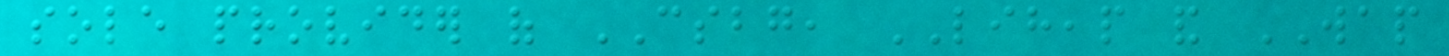sole provider of CSBG, LIHEAP and WAP
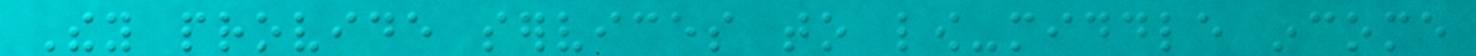They provide services to low-middle income
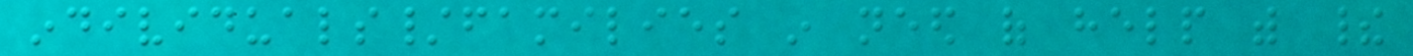individuals/families in need of help with their
